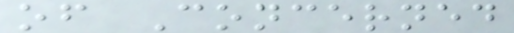of Concerned
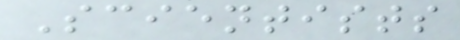Scientists
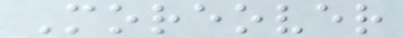Moreover
